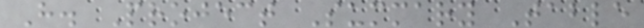H. Project Summary Table
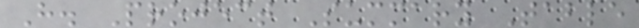H. Project Summary Table
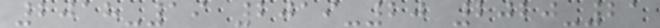2018-19 2019-20 2020-21
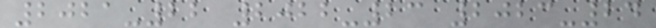2021-22 2022-23 2023-24
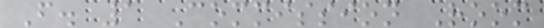F. 1 Commission Room
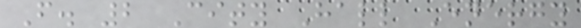F. 2 City Hall Energy
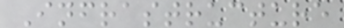Infrastructure
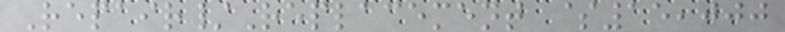Repair/Replacement $15,000
